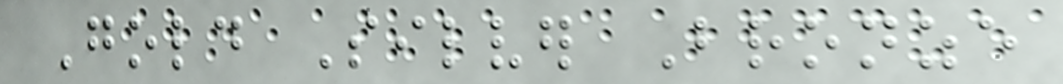Gold Silver Bronze
